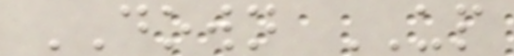DOWN UP
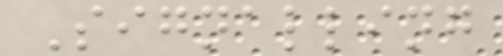Signalling
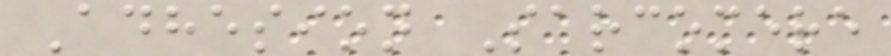Adhesion Sarcomere
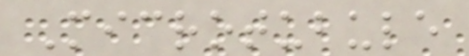Microtubule
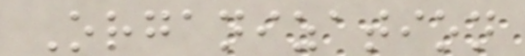Organization
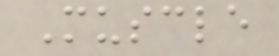Muscle
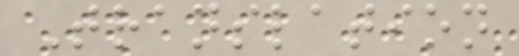Translation
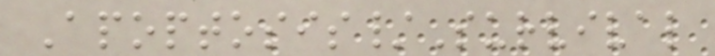Apoptosis/Survival
